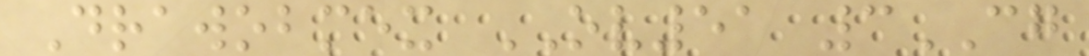Drawobmex OV51 3CG
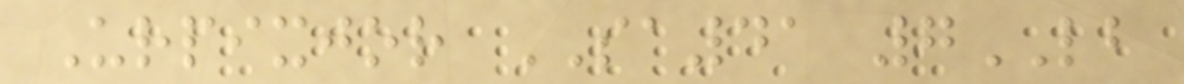Urpixjor SA41 7LB
